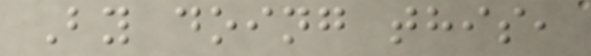By doing this,
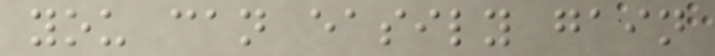you can easily gain
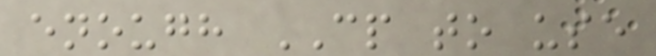enough CP to use
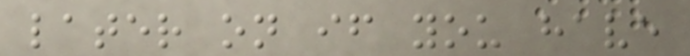later on if you have
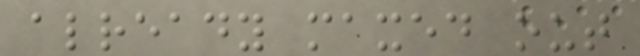already maxed out
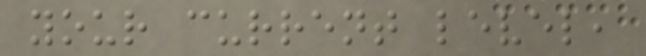your current level,
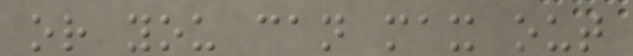or you can max out
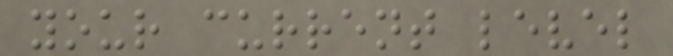your current level
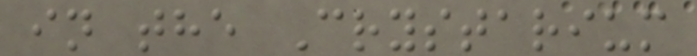in the Crystarium
